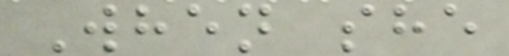When she
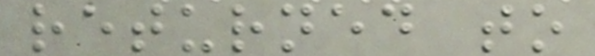returned to
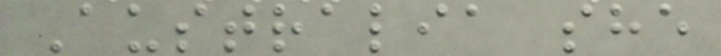Australia she
